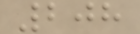208
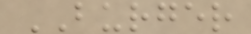BURGER
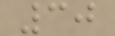30
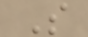S
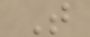T
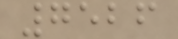7526
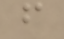f
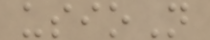usioN
